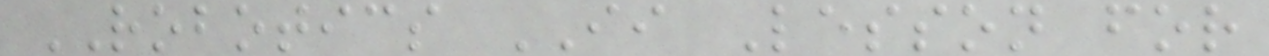ROBOTICS II Lesson for
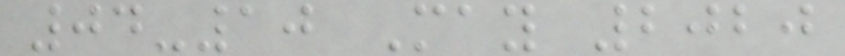04-10 May 2020
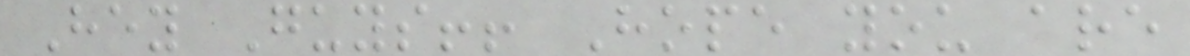Hey Guys!! Hope you are
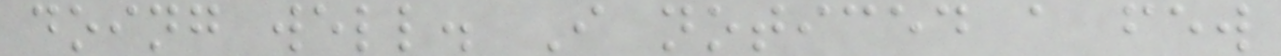doing well. I noticed a few
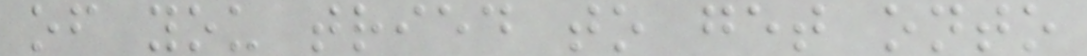of you tried to get onto
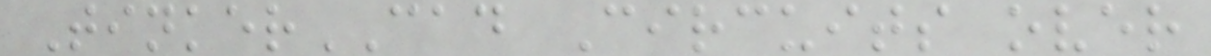TinkerCAD Circuits over
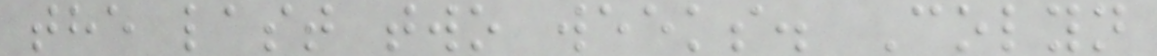the last two weeks. Colyn
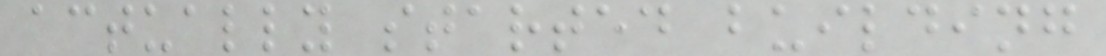actually started building
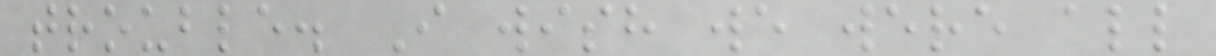trouble. I wish we were all
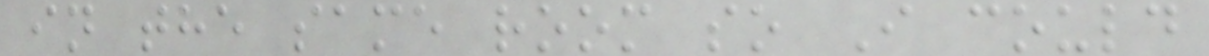in the same room so I could
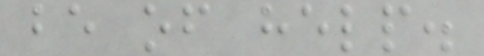be of help.
